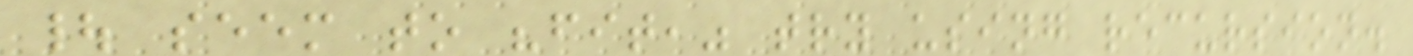| seem to "fit," try using recursion.
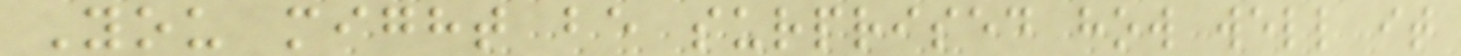You might be surprised how well it
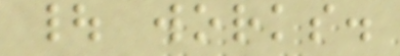| works.
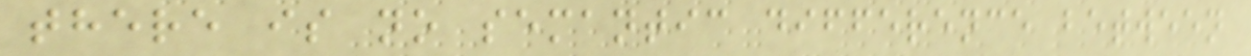there is no semantic difference between
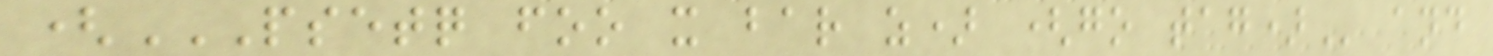(PSETQ FOO X BAR Z) (GO TAG) and
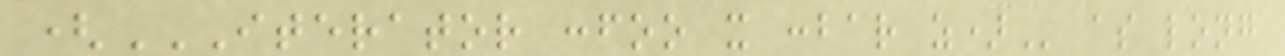(ITERATOR :FOO X :BAR Z) as long
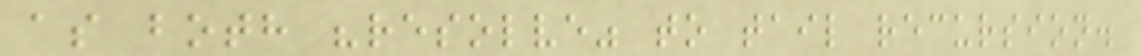as both "resolve" to tail recursion.
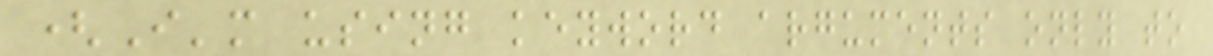(I'm using keyword arguments only to
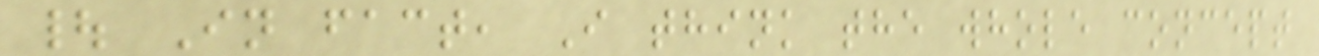| In fact, I think the whole concept
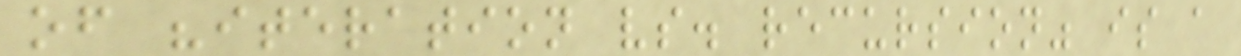of "iteration vs. recursion" is a
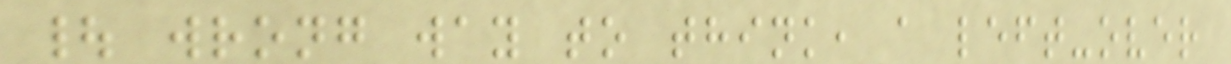| wrong way to think, a left-over
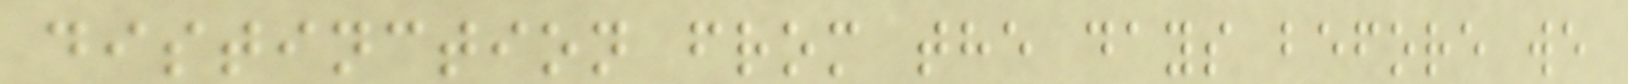distinction from the days before we
